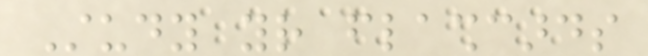Study your flashcards
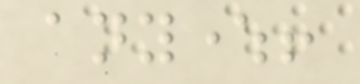anywhere!
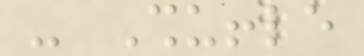- Shuffle
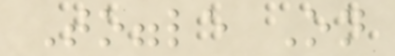Toggle On
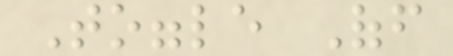Toggle Off
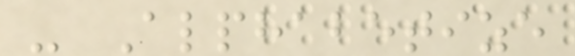- Alphabetize
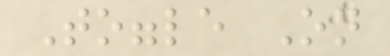Toggle On
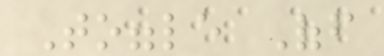Toggle Off
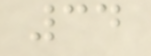34
